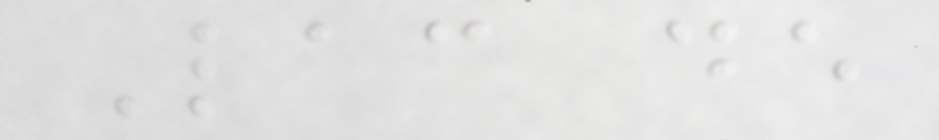Lac de
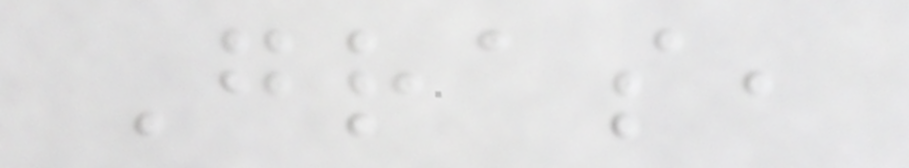Gras,
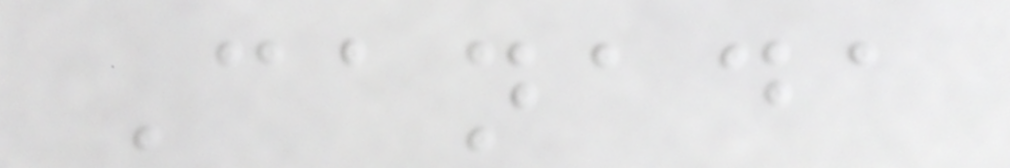Canada
